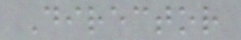Director
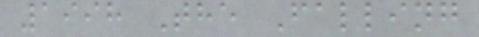1998 The Falling
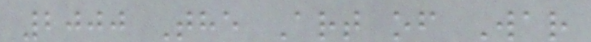2000 The Art of War
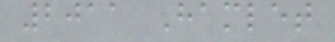2011 Hamlet
